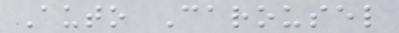Auto Carousel
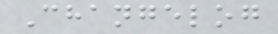Changelog
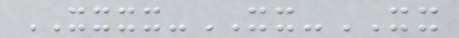XXXX-XX-XX
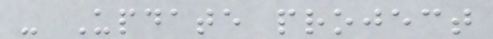- Update project
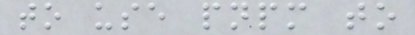to use pnpm to
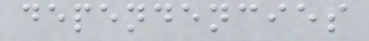dependencies
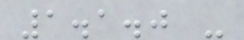1.1.0 -
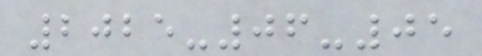2025-06-05
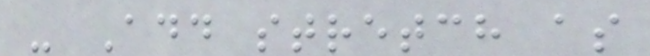- Add stretch as
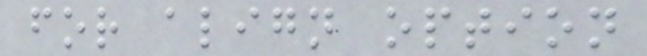for align option
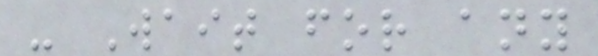- Wait for any
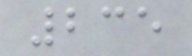235
